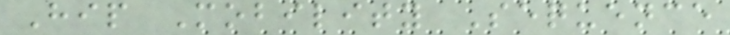Hip Mobility Sequence
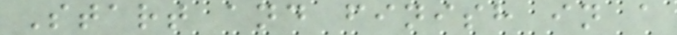Start and finish in a
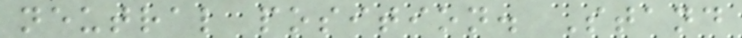neutral position. Stand
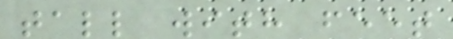tall with feet
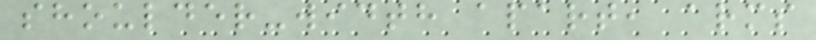shoulder-width apart, arms
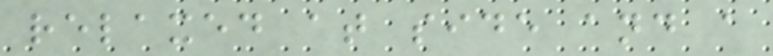relaxed at side and a
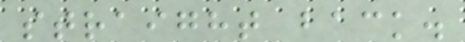straight back.
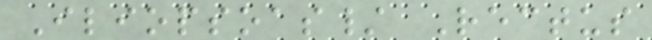Iliopsoas/ Rectus
